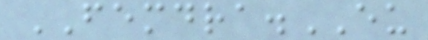FEMDRA.EU
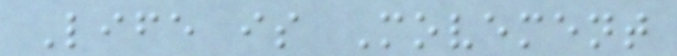Life is Movement
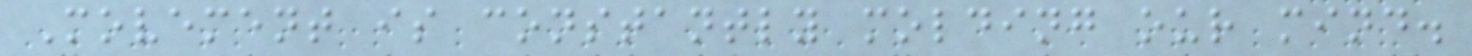Movement is constantly molding our mind.
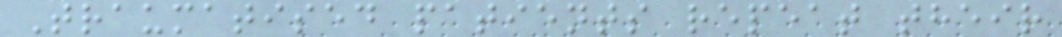Traumatised patients repeat their
